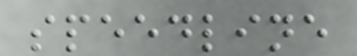speedline
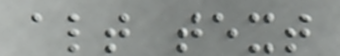alt text
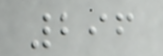296
